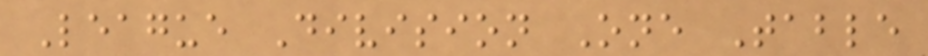League Division One Table
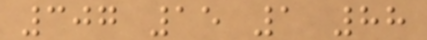307 15 1 88
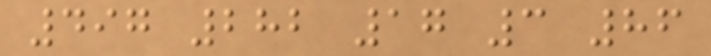497 282 17 3 86
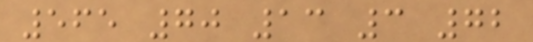565 70 13 3 72
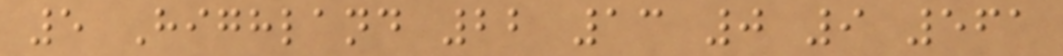5 Highland 22 13 0 9 561
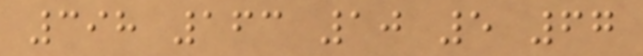398 163 10 5 67
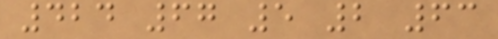424 67 5 2 63
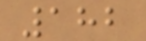182
